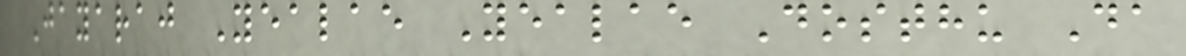Jayaraj Yealae Yealae Dosthu Da
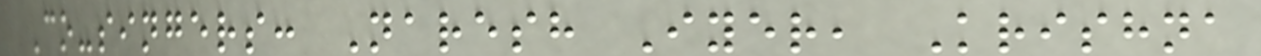Co-singers: Naresh Iyer, Krishna
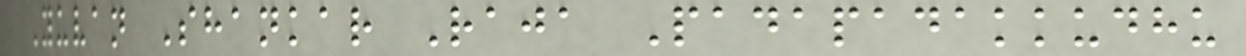Yuvan Shankar Raja Padapadakkudhu
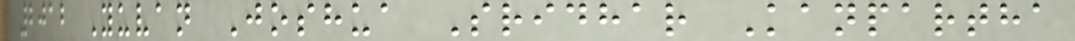2012 Yuvan Joshua Sridhar Kanpartha
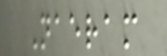Naeram
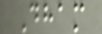Dham
